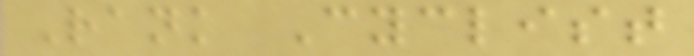Rank Cyclist
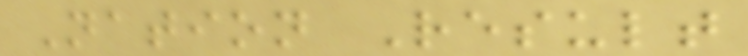Nation Result
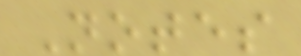Notes
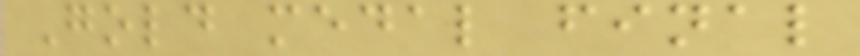Gold medal final
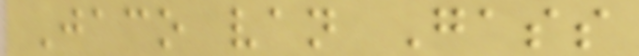Jaco van Gass
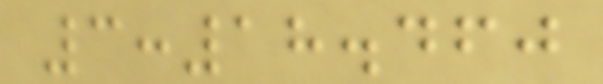3:18.460
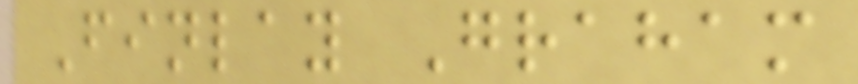Finlay Graham
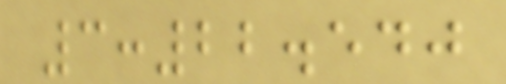3:22.540
